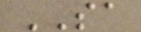SA
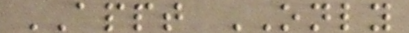APPT ONLY
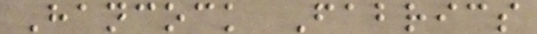Hancock Fabrics
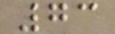73
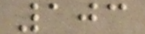103
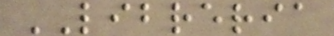LIBRERIA
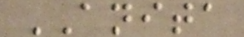ANITA
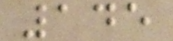145
